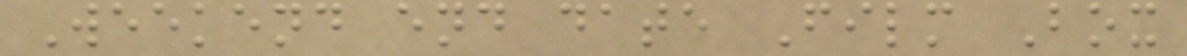Weekend end date Film Box
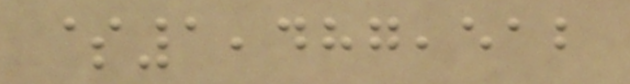$1,487,512
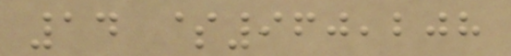14 $960,208
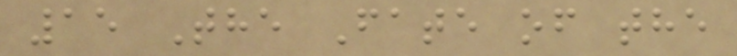15 The Fate of the
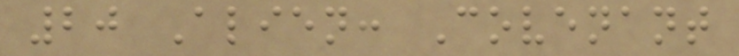20 Alien: Covenant
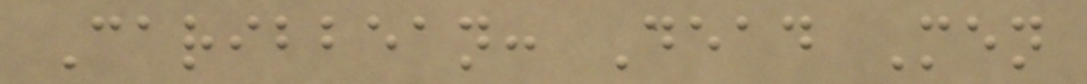Caribbean: Dead Men
